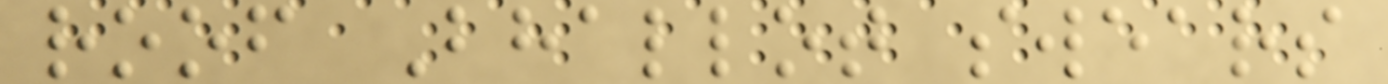roof Bhallot swears
